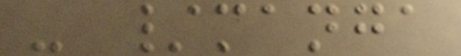- /manga
